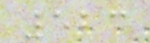523
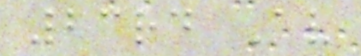23rd Av
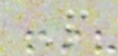P
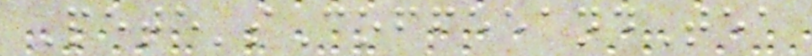Pete'sCoffeeandTea
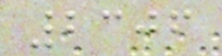2306
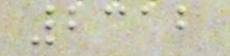2312
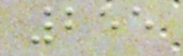255
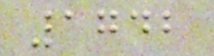1742
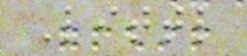Littl
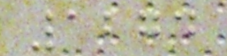1274
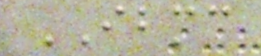IBMC
